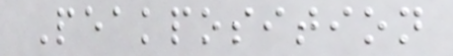Peakposition
